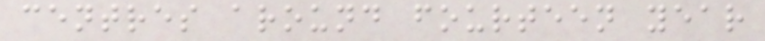centres around fourteen year
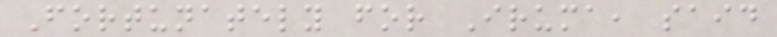Fortunately for Iruma, said
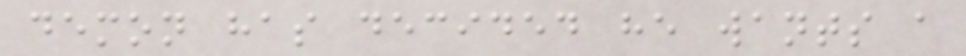demon has decided he wants a
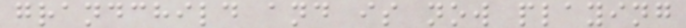grandchild and is now playing
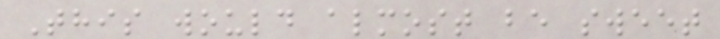This would almost be sweet
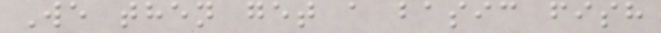We then get a basic fish
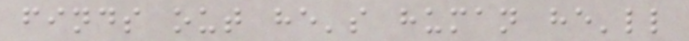finds out he's human he'll
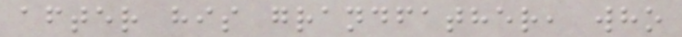after his grandfather, who
